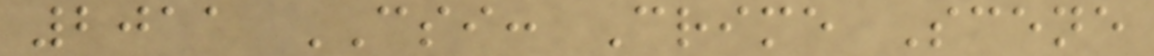2011 CSI: Crime Scene
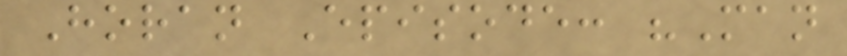Horan Episode: "Man
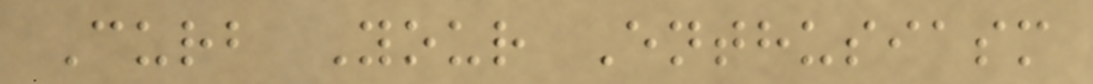Curb Your Enthusiasm
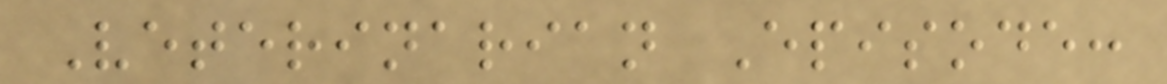Veterinarian Episode:
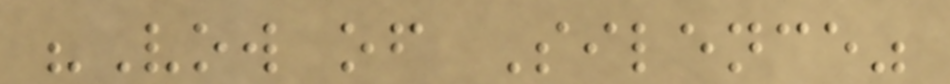"Vow of Silence"
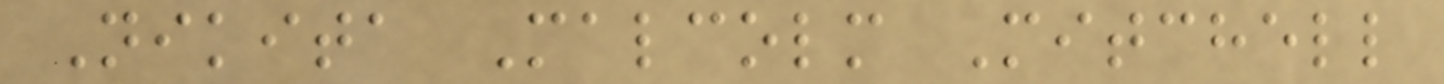Nikita Malcolm Mitchell
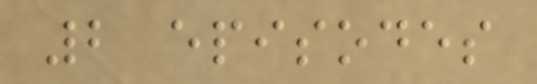2 episodes
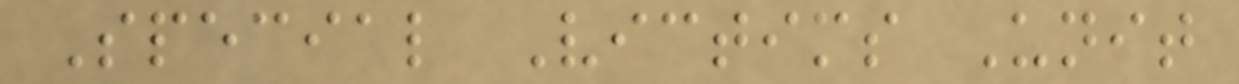Special Victims Unit
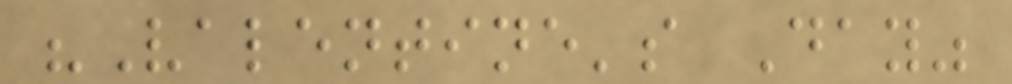"Valentine's Day"
